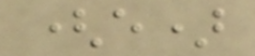(e)
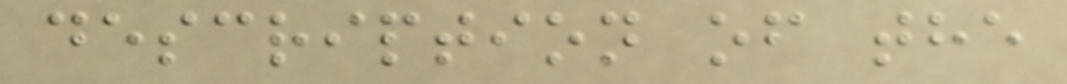description of the
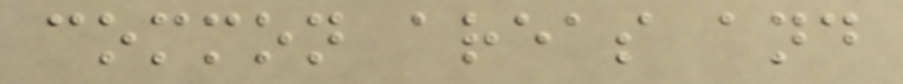common areas and
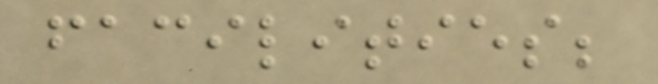facilities;
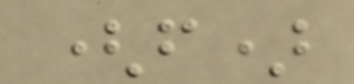(f)
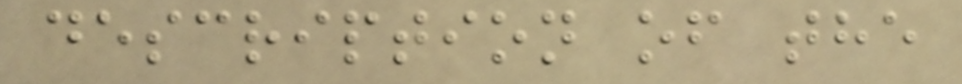description of the
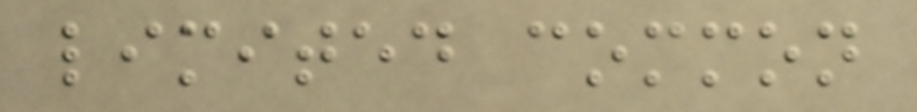limited common
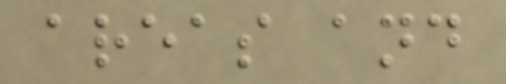areas and
